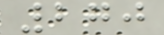270
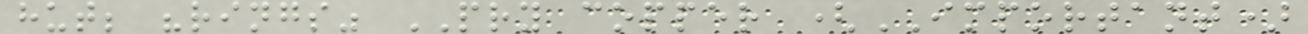hut; "rings" PRY copper (IMPORTANT)
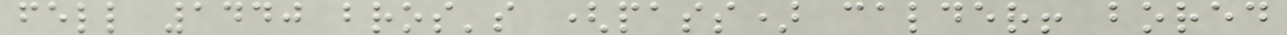fell 1440 bros's (pass) calder! bored
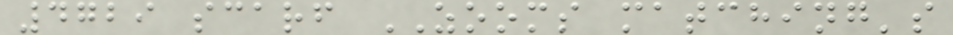4729 scarf ZOOMS matching's
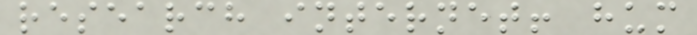research internet! hum
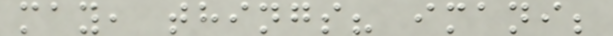may, things? imani;
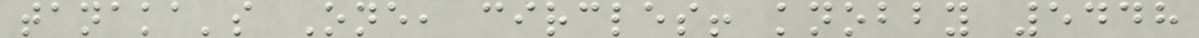tanaka's One, circles! knobby 5448
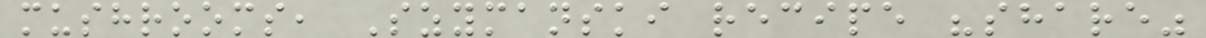mushrooms, Szymanski recipe "share"
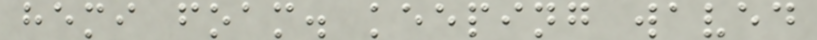hemi foam. keeping waved
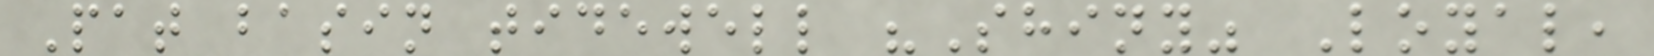Pat basin tidewell "Shiny" Loyal,
